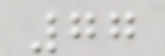77
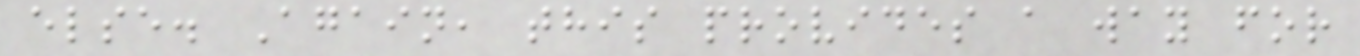else. Again, this provides a way for
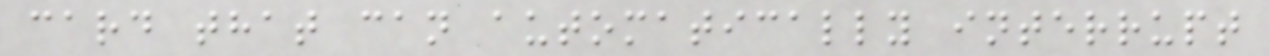card that can automatically interrupt
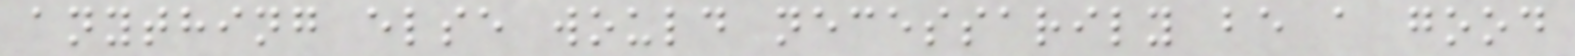anything else would necessarily be a good
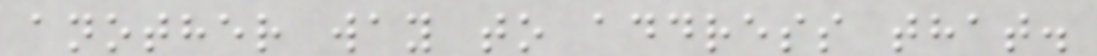another way to address that.
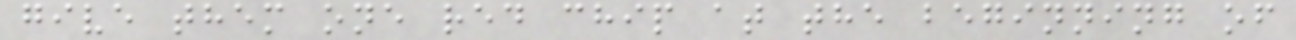give them one red chip at the beginning of
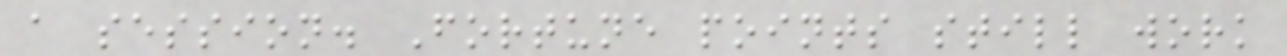a session. Fortune points still work
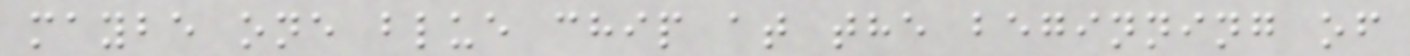maybe one blue chip at the beginning of
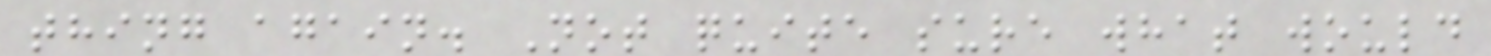thing again. Not quite sure what would
